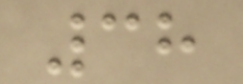38
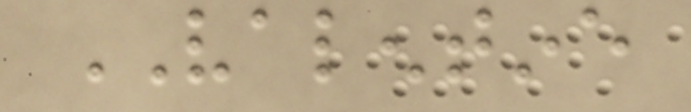VALENTINE
